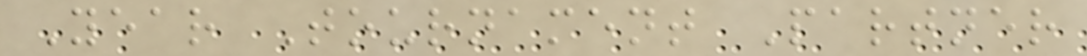Year Tournament Partner
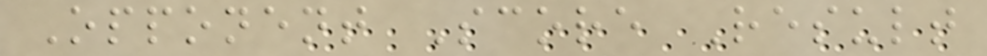Opponent Score Result
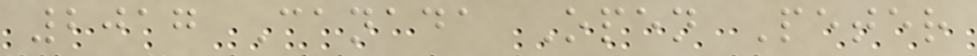2017 Canada Open Peter
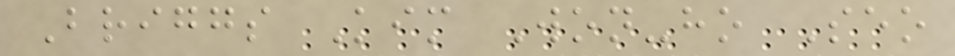Briggs Kim Won-ho Seo
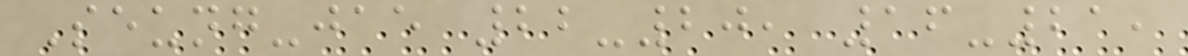Seung-jae 22-20, 16-21,
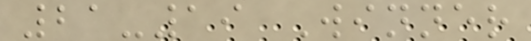21-19 Winner
